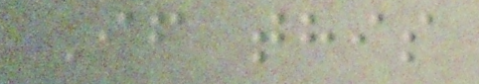If this
